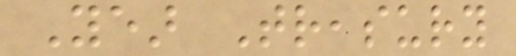Year Treasury
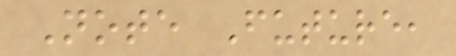Note Future,
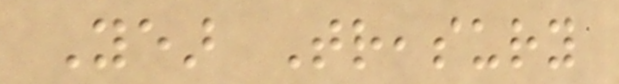Year Treasury
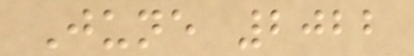June 2022
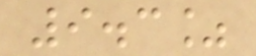9.3%
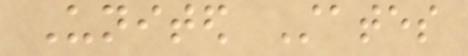United States
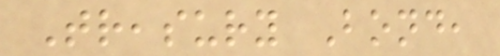Treasury Bond,
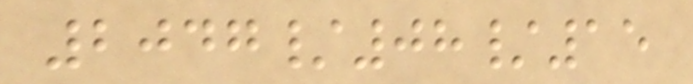2047/08/15
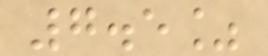7.5%
